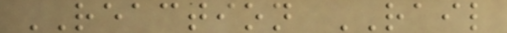REACTION RAIL
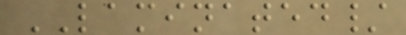LAMINATED/
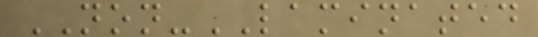NON-LAMINATED
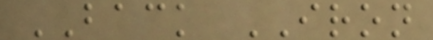BACK IRON
